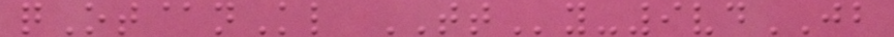qOt@nKl TTy-9vdJB
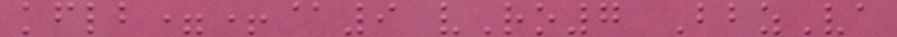kflb=+@9 vRo7 BbzVa
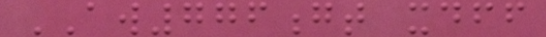AW776gt xdff
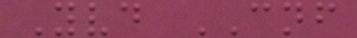Yvd CNF
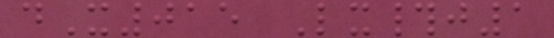dX015 Lx#j1
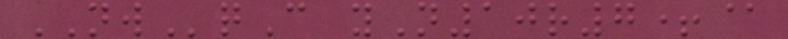NWqC yN10r7+@
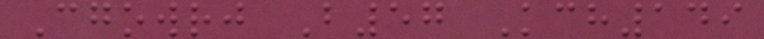Cgowrj B57 Kch149
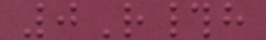0R#h
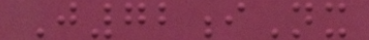J72iNx
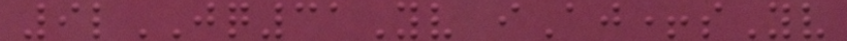9lJQ31Yv iAj+sYv
